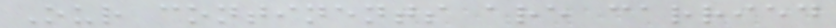Our continents are carried
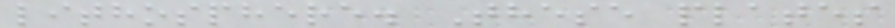lithosphere. These plates
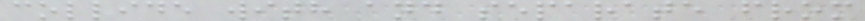collide with and separate from
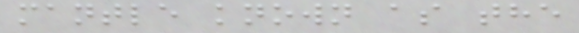mantle known as the
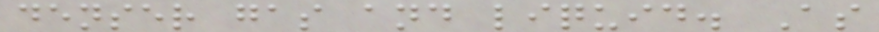denser gas and liquid. As
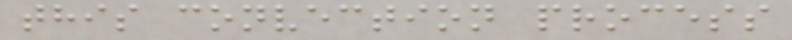this convection process
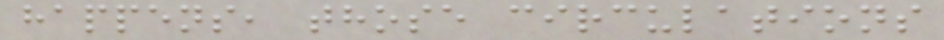happens, those circulations
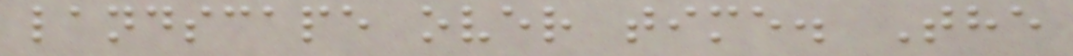landscape over time. The
